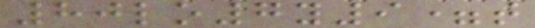80lo7y9=t
